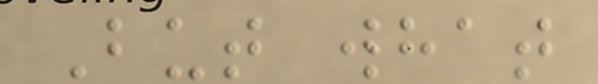But what
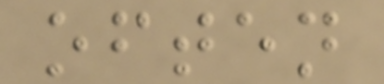often
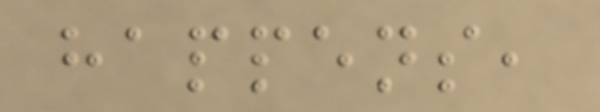happens,
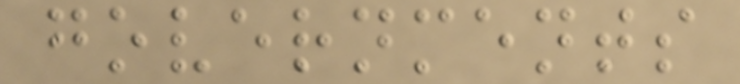governments
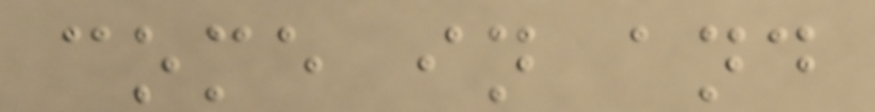come in and
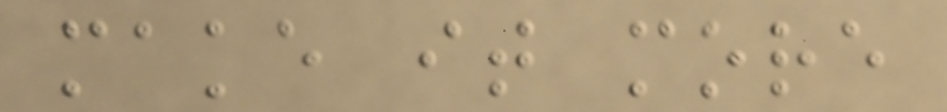make it more
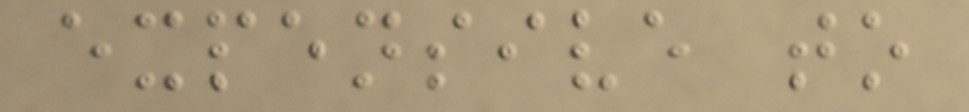expensive to
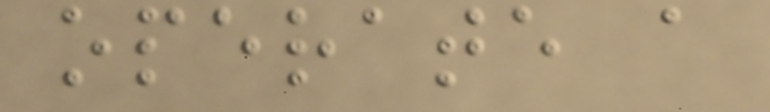operate a
